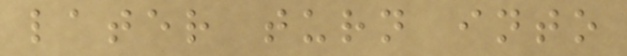later turn into
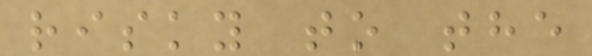risky to the
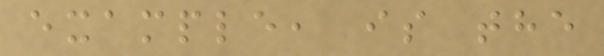example, is the
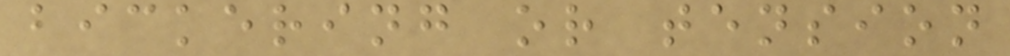bickering or tension
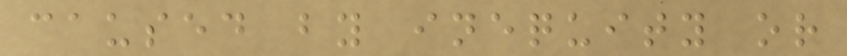caused by inequity or
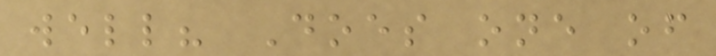well? Does one of
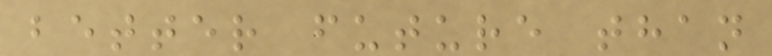better future than
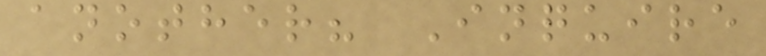another? Inquire
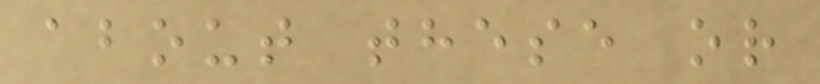about these or
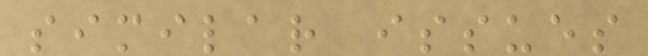similar issues
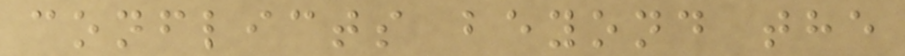conflicts beyond the
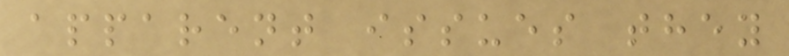apparent issues they
